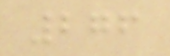276
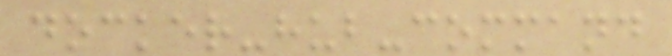docker-hub-command
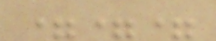===
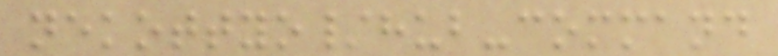nekottyo/hub-command
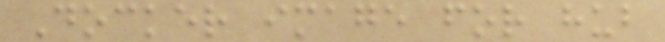Docker image for hub
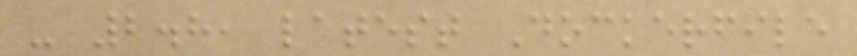- 2.8, latest Dockerfile
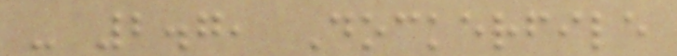- 2.7, Dockerfile
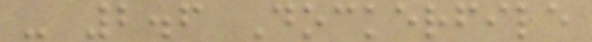- 2.6 Dockerfile
